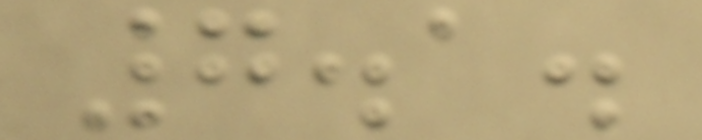7.1.
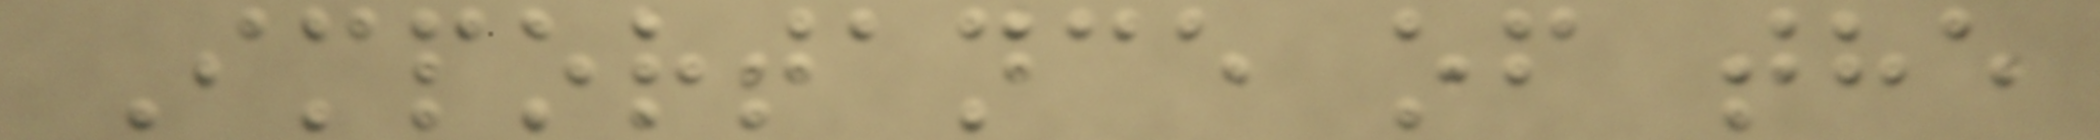Importance of the
